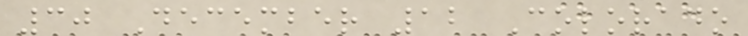30 December 12 Colorado
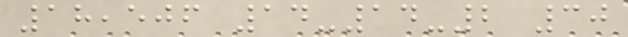18,506 14-14-2 30
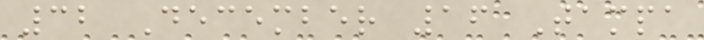32 December 16 Tampa
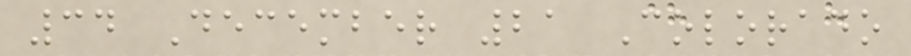34 December 21 Colorado
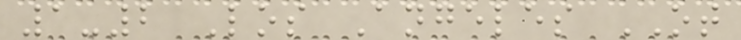1-2 Los Angeles OT
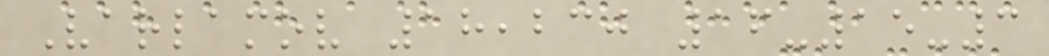Varlamov 18,230 16-15-3
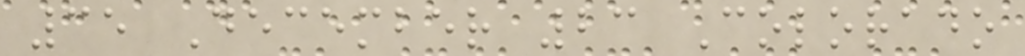35 December 23 Colorado
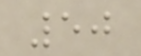50
